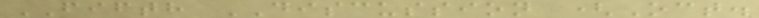FIFTH DISCUSSION (Oct.
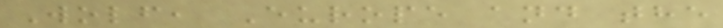Wolf, Europe and the
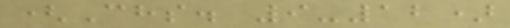(Chs. 9-12)
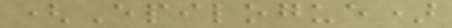(Epilogue)
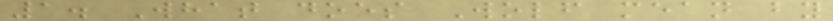1. What does Wolf mean by
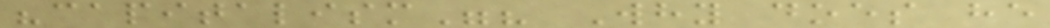"capitalism"? Why does he
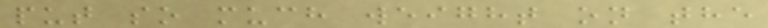put so much weight on the
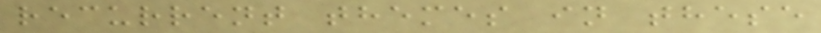recurrent themes in these
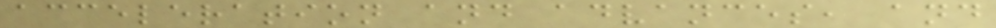acceleration and advances, and
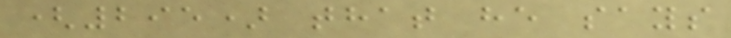(295) that he says
